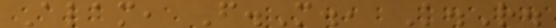Alam, F.M., K.R.
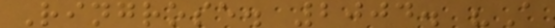Ringrose. 2004. "A
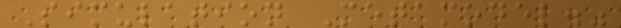Simulation Metamodel."
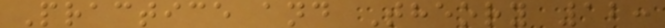Practice and Theory 12:
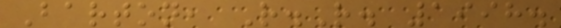Barton, R.R. 1998.
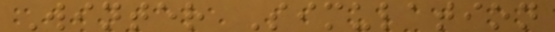Winter Simulation
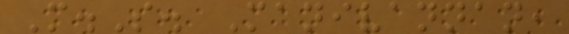M.S. Manivannan,
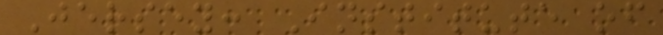Jersey: Institute of
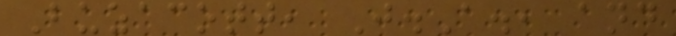Buzacott, J.A., and
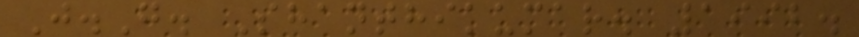J.G. Shanthikumar. 1992.
